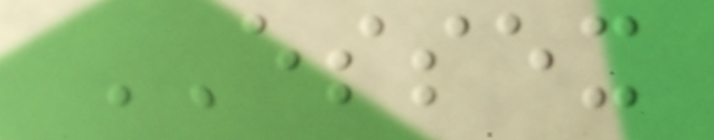ESSEX
